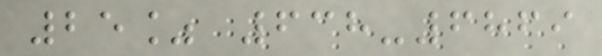25% 638-6869
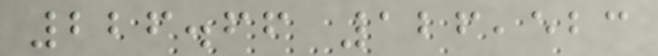226.66 126,523
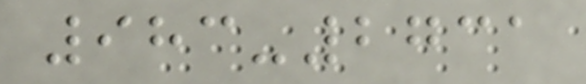983-2731
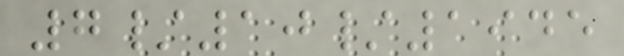7/10/1945
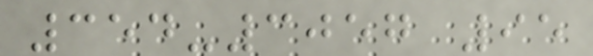354-3057 95
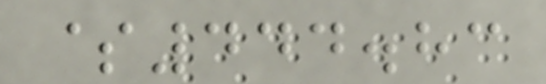$444.83
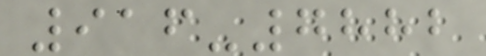916-7882
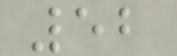52
